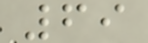69
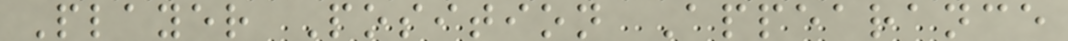Player Position Appearance
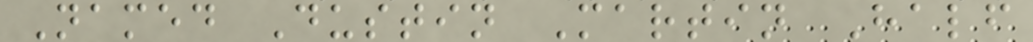Named Dustin Martin Half
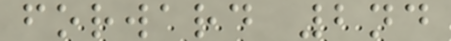forward 2nd
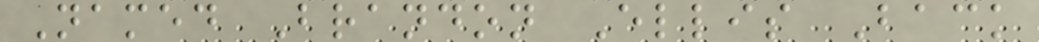Named Brandon Ellis Back
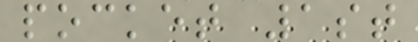pocket 1st
